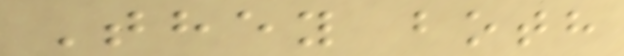They both
